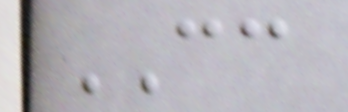CC
